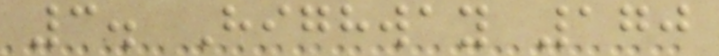3. Highway 170
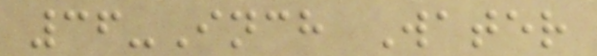36-Inch Water
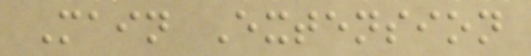Main Extension
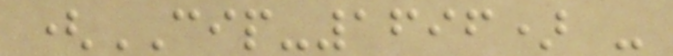(CIP-1696) -
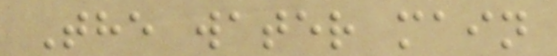The water main
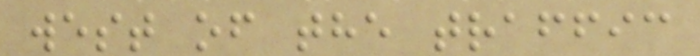west of the traffic
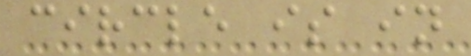circle is in
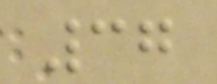37
